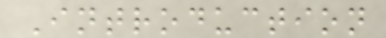Introduction
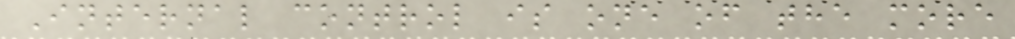Internal control is one of the more
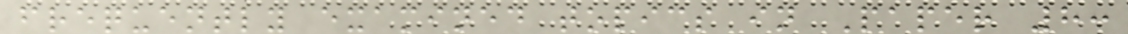frequently examined topics in Paper 8:
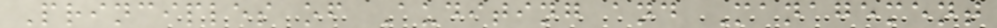Principles of Auditing and Management
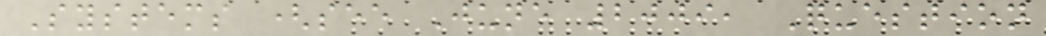Systems (see June 2009, Question
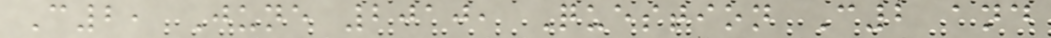C2, June 2010, Question C2 and
